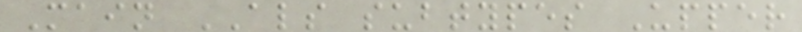Main ALS subtypes Upper
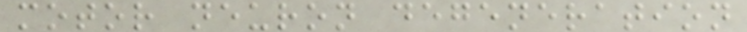motor neuron degeneration
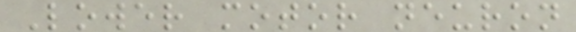Lower motor neuron
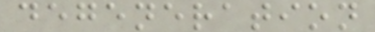degeneration
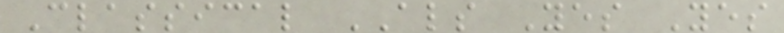Classical ALS Yes Yes
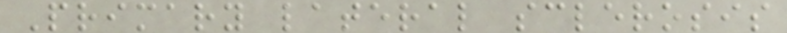Primary lateral sclerosis
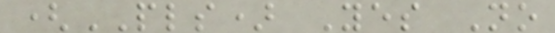(PLS) Yes No
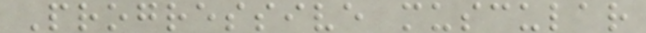Progressive muscular
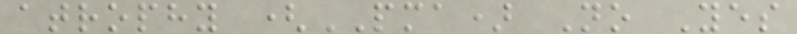atrophy (PMA) No Yes
